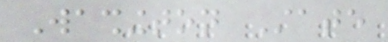Washington State
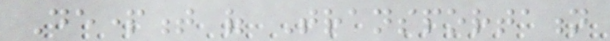Department of Transportation
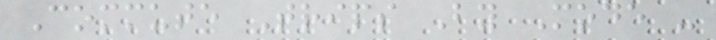Commute Trips By Mode -
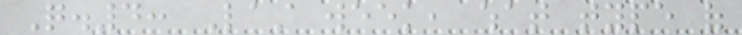Q.4: Last week, what type of
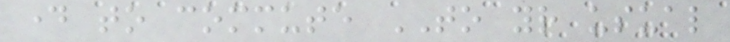day to commute TO your usual
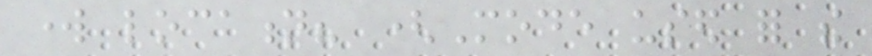work location? (Mode used for the
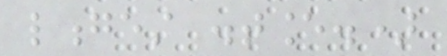longest distance.)
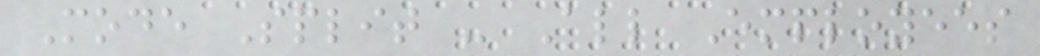Mode Split - All Employees
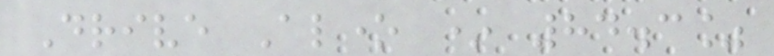Drive Alone * 84.3%
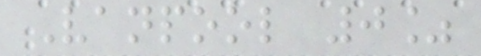Vanpool 0%
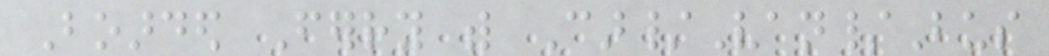Boarded Ferry with Car/Van/Bus
